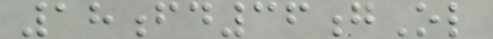18fd36gOl
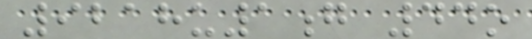9218u1g 44o
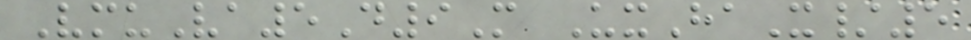VmuVa5D9M UxHaX/5
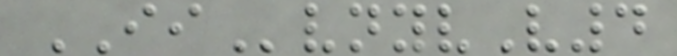IIvnyvV4
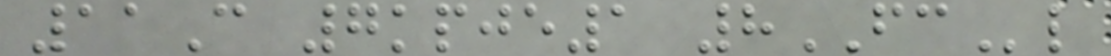11C 7kpje1 8FCl
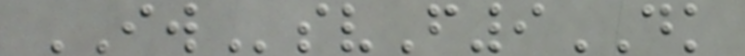IWsvF9DK
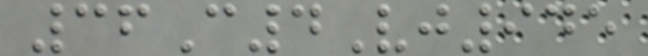36C4Vj945
